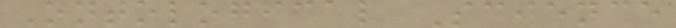Ontological Science
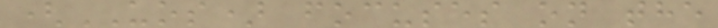(UOS) focuses on the
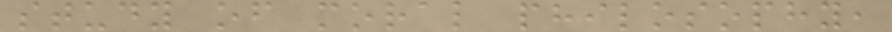study of moral philosophy,
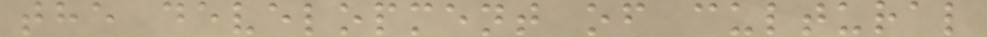the development of cultural
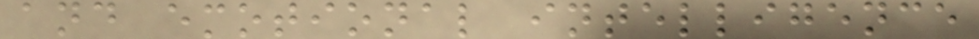and emotional intelligence
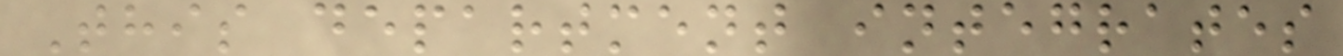This department integrates
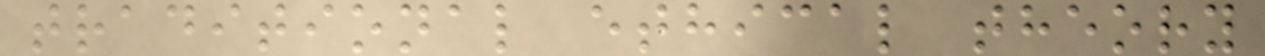traditional ethical theory
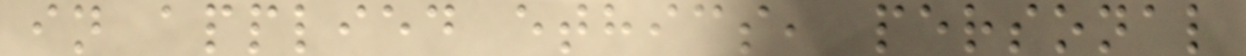in applied ethics, personal
